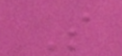S
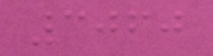3060
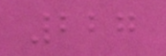227
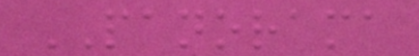PANORAMA
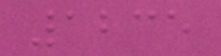1235
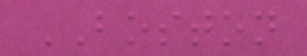BOSTON
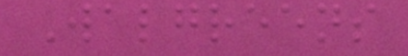Walgreens
